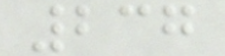237
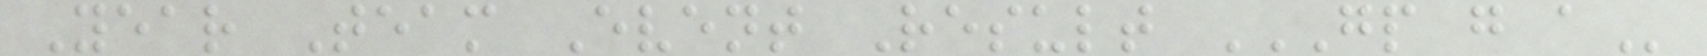Year Team Event Result GP G A
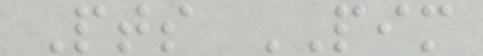Pts PIM
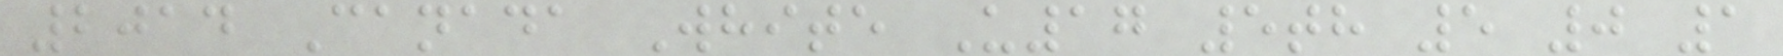2014 Canada White U17 5th 5 0 1
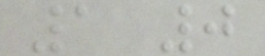1 0
